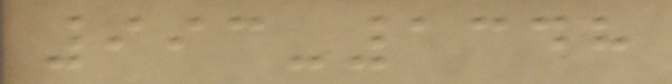993-1348
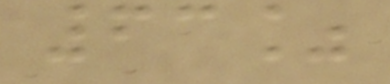63%
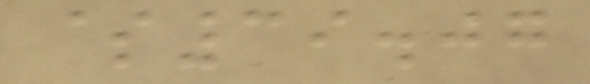$39.07
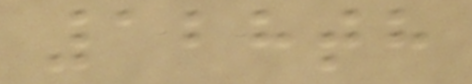128th
